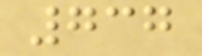737
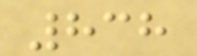838
